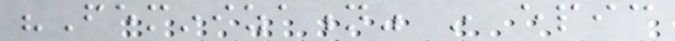"Feminization" in epic
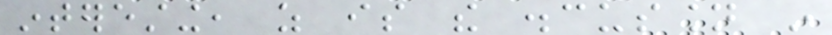interesting, as is the discussion in
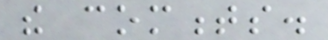the comments.
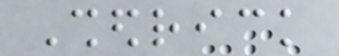Shedrick
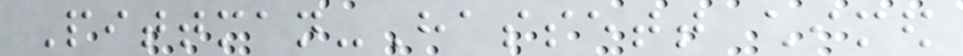Pittman-Hassett chimed
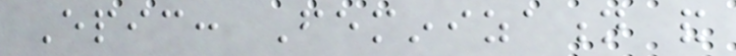Epic: Feminization and
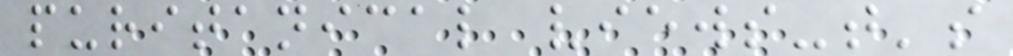puritanical views-that's
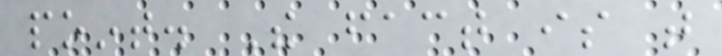point. The fact is that
